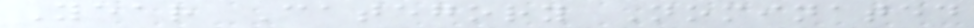Year Category Nominated
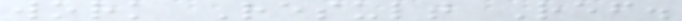work Result Ref.
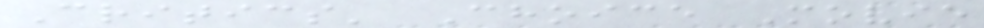Critics' Choice Movie
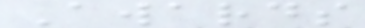Awards
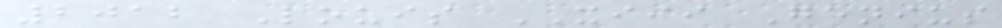2012 Louis XIII Genius
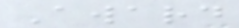Award
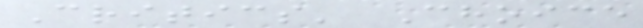Critics' Choice
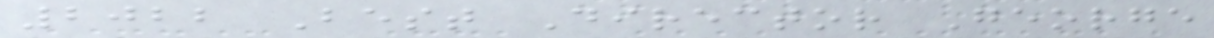2022 Best Director George
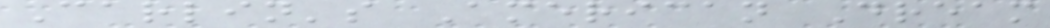Carlin's American Dream
